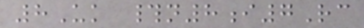8Uk #n8i7Rc
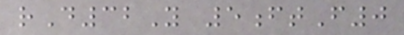rD32Y 5ftF0
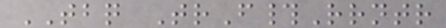TBQ TrF#Rrntr
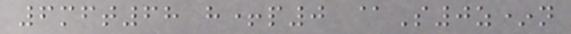6mft68 h+p0 @S0z*n
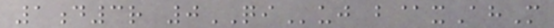1d3r 0QIuj b@xAhM
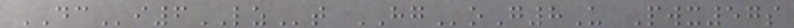DCi6LZt HGoG8U Pwx57s
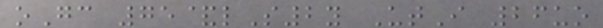oGc 75&lS2y UtI 26uo
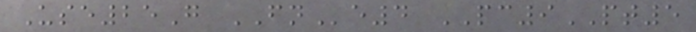Use25G FNe4 PC9PT5
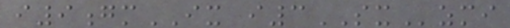i9gmIX i3SXzmi
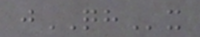jQHx
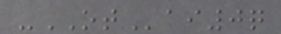-OTai0q
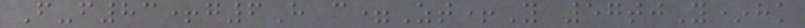F-f83+g6H c=Zt+Y 57tjY*hk
